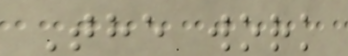The work
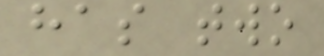has two
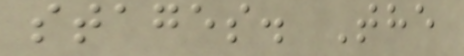stages. The
